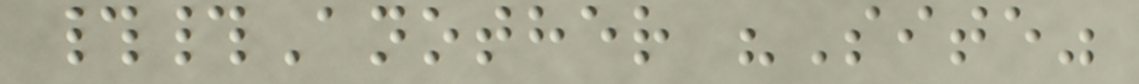##Another "Site"
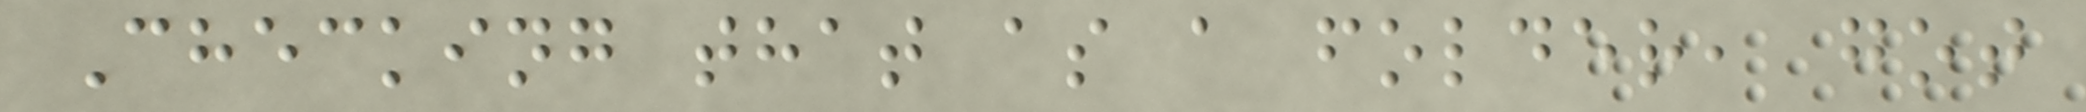Checking that as a folder, got
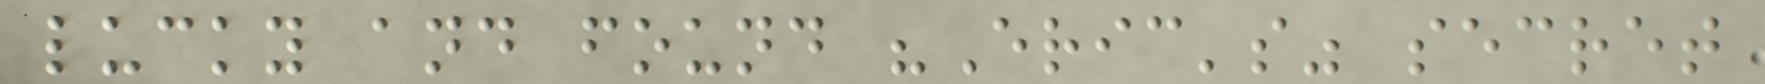lucky and found "Eric's" secret
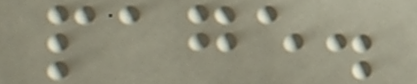page.
